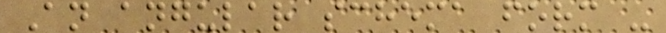An angular schema form -
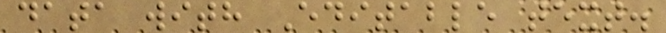data with Editable text.
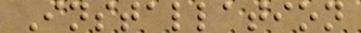Installation
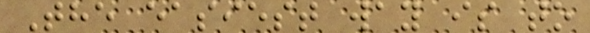The easiest way is to
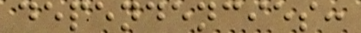dependencies:
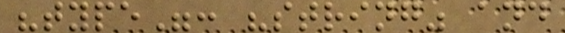"type": "string" and
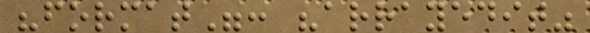"format": "arrayedit"
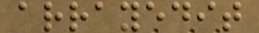arrayedit
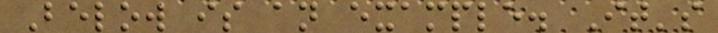Below is an example. It's
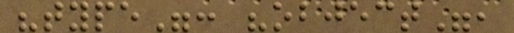"type": "object",
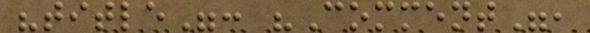"title": "Comment",
